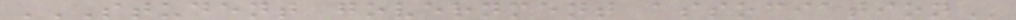STUDENT GOVERNMENT ASSOCIATION
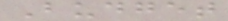Budget
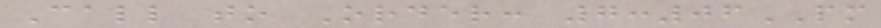Call to Order: 7:06PM
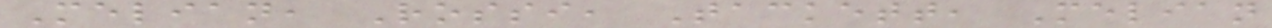Melian, Rossi, Tackett, Melian
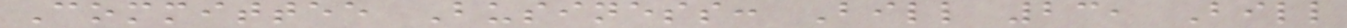Committee Business: Bill 23, Bill
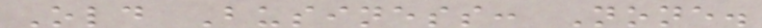Old Business: None.
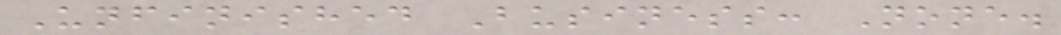Unfinished Business: None.
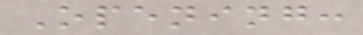Opening:
